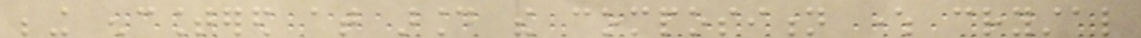being encountered at around the composition where crystal
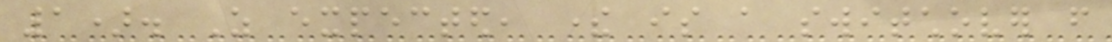1). As expected, there is a switchover from
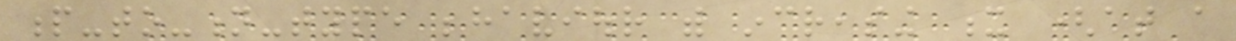p-to-n-type behaviour with increasing x (at a
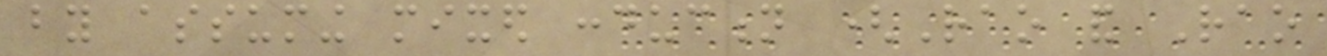by assuming mixed conduction (Rao and Rao
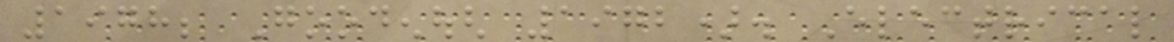1978; Goodenough 1972). Electrical
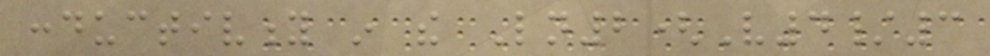conductivity in the Ln2(V4/3
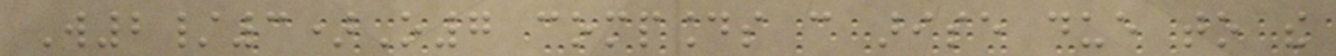W2/3)O7 compounds can arise due to the
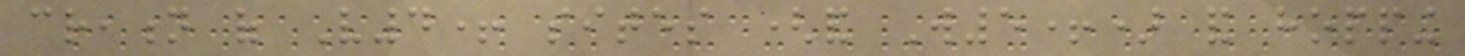creation of V4+ sites (and W5+) and hopping
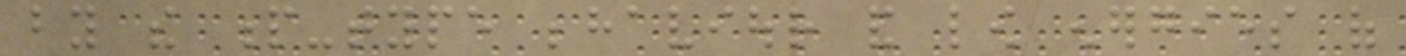by the p-type behaviour and low energies of
